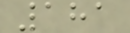181
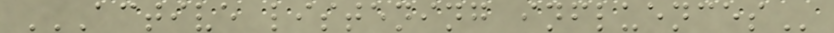ACTIVE LISTENING INFLUENCES
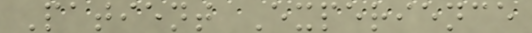Patient Experience
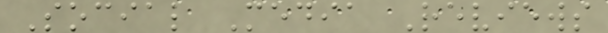Social Media Reviews
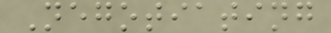Negotiating
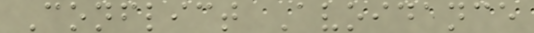Conflict Avoidance
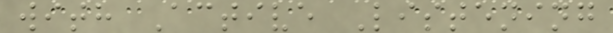with Active Listening
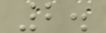2.
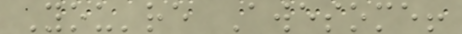You're Awesome!
